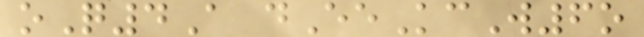oQ4A dEeKcW6o
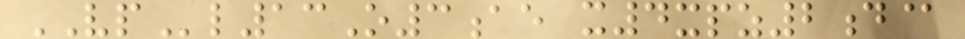VPl13O3ae x4xpz2d@
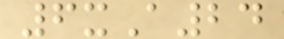6xA24
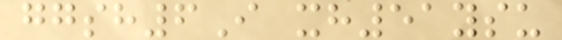ggsh6I xh51ysu
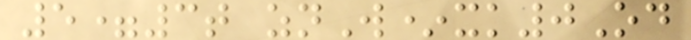5=3t znW*xk0Od
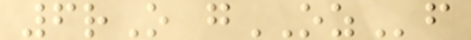6rO gOZf
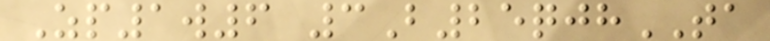Zp1w6 3B25qjhTA
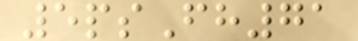5psFh71
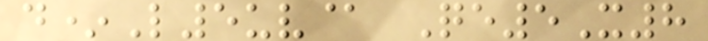d*L5uv@ Qe5X8
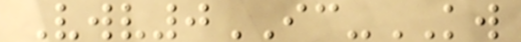Vwv0IC-KW
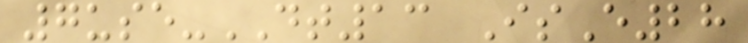7use-DT13 IsE28
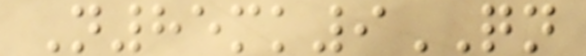N85mk9QN
